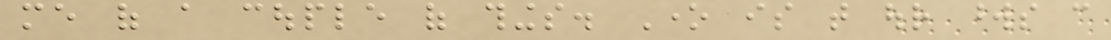me of a couple of things. One is that our words can
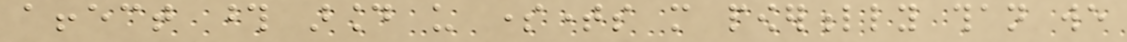affect those around us sometimes more powerfully than we
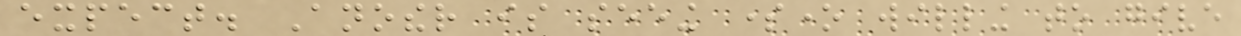expect. Another is seeing someone willing to give
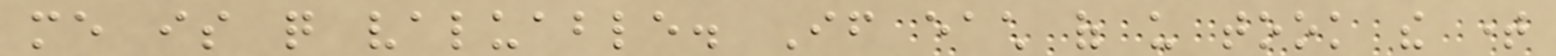me is quite valuable. If each of us took the time
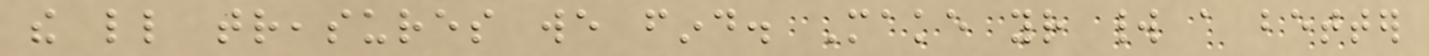the little treasures we find. Make your world a better
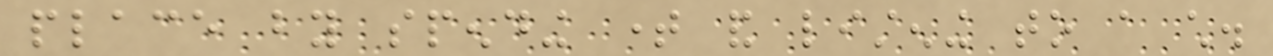place by spending time and listening to a child.
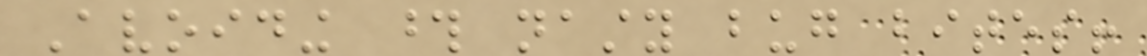Avoiding those nasty bug bites!
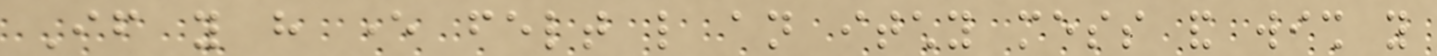If you have ever felt like an itchy mess and wish you
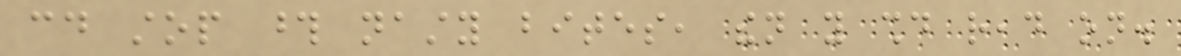could stop those nasty bites, then you should read on.
